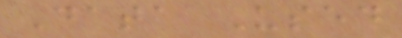Data Used
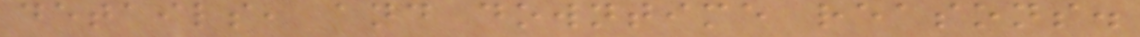details, and downtime reasons.
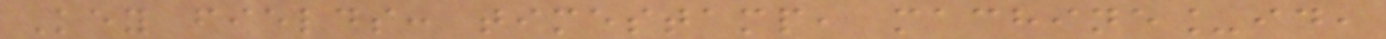Key fields: timestamp, machine_id,
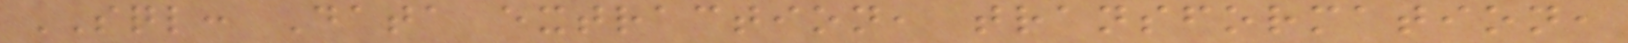SQL: Data extraction, transformation,
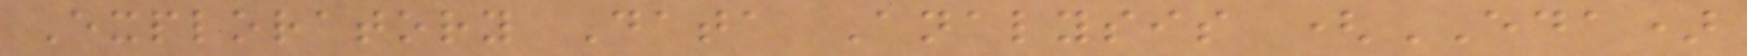Exploratory Data Analysis (EDA)
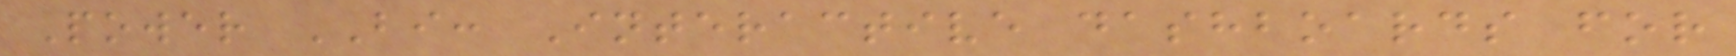Power BI: Interactive dashboards for
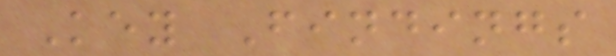Key Findings
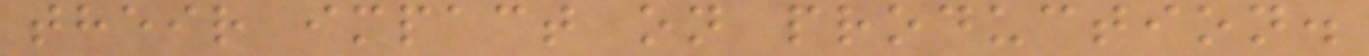their impact on production.
